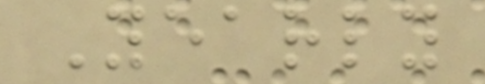Yearly
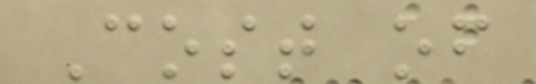Cost of
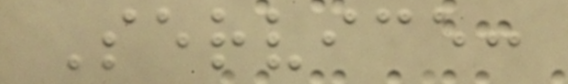Service:
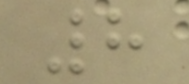8
